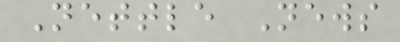Nettle News
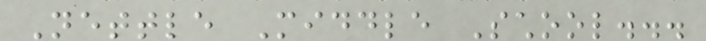Nettle Middle School...
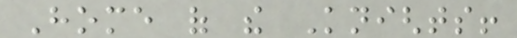Home of the Knights!
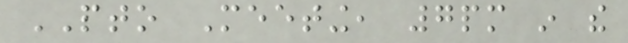PTO Meeting, 7pm in the
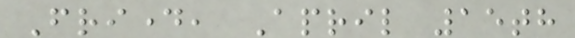Friday, April 15th
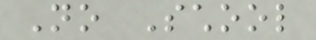No School
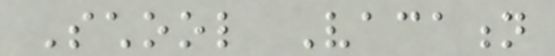School Vacation
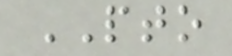PTO
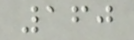160
